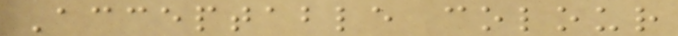Acceptable colour
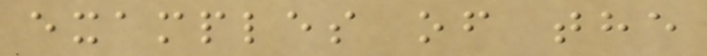examples of the
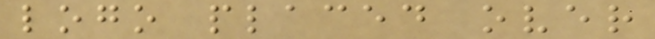logo placed over
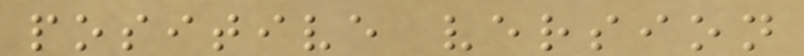positive version
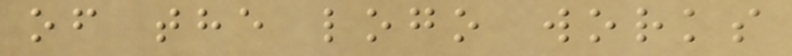of the logo works
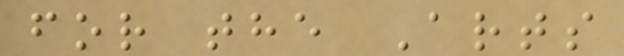for the Arts
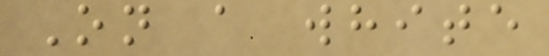On a white
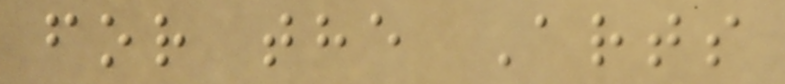for the Arts
